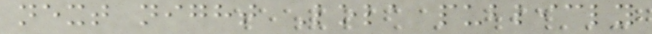next night Lola publicly
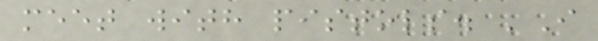meet with pistols. 'I
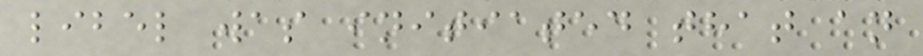libel was initiated that an
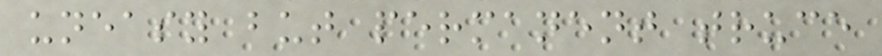uneasy but permanent truce
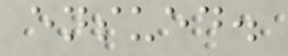ensued.
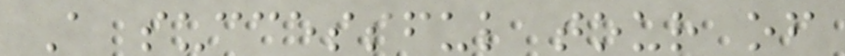A successful tour of
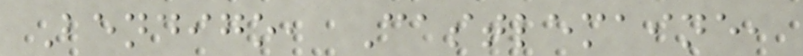Bendigo, Castlemaine,
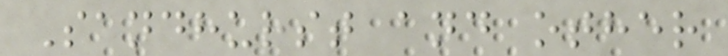Sandhurst and other
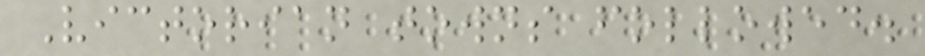Victorian towns followed.
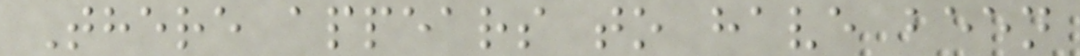There appears to have been
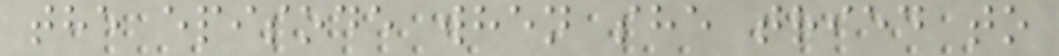the episode when she tried to
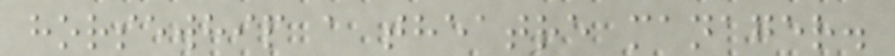horsewhip a theatre manager.
